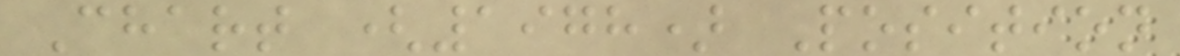Chart (1978) Position
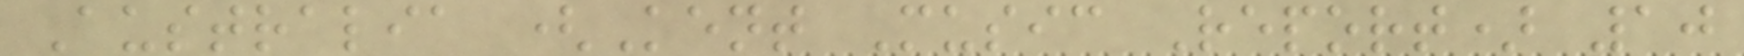Australia (Kent Music Report) 10
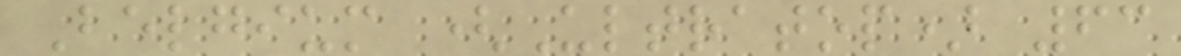Belgium (Ultratop) 63
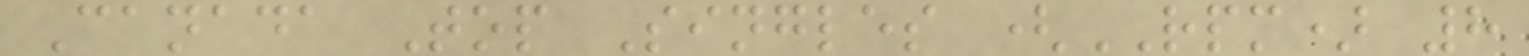Canada Top Singles (RPM) 8
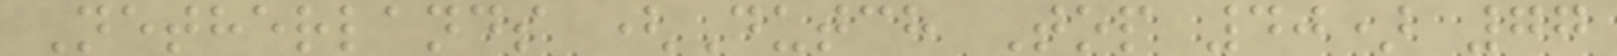Netherlands (Dutch Top 40) 77
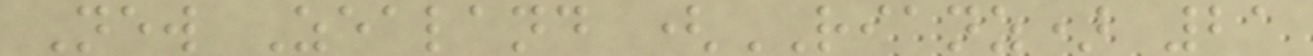New Zealand (RIANZ) 21
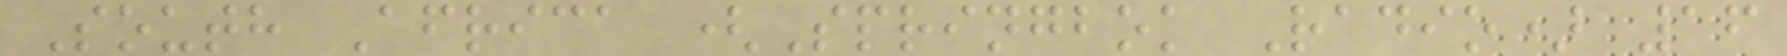South Africa (Springbok Radio) 16
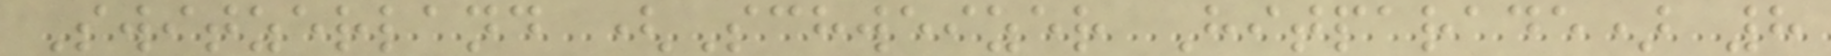Switzerland (Schweizer Hitparade) 8
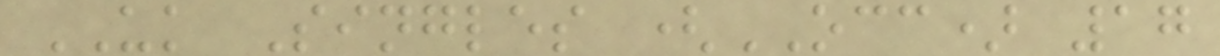UK Singles (OCC) 17
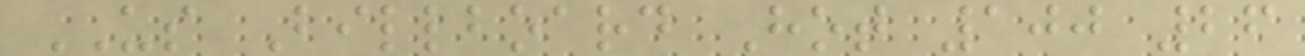US Billboard Hot 100 26
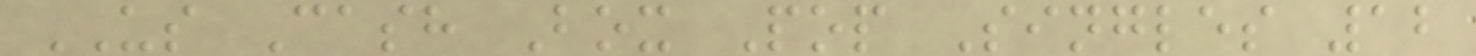US Cash Box Pop Singles 12
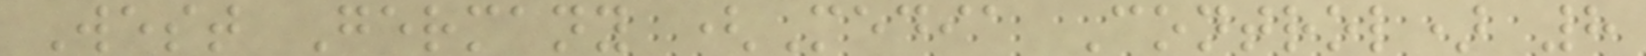West Germany (Media Control) 8
